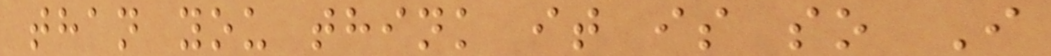than you think it is so I
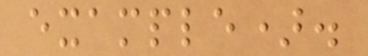example).
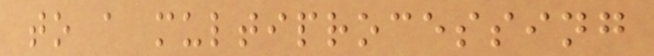to a multiprocessing
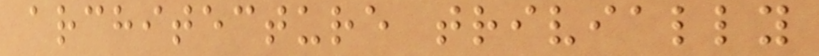architecture trivially
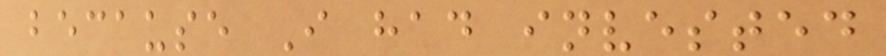because I had invested
